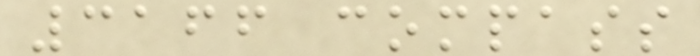3166 compass
